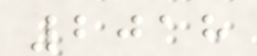2018
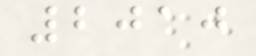2010
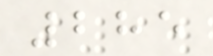285
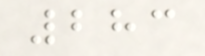283
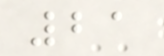21
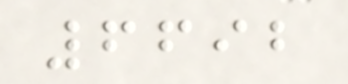6692
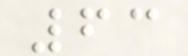63
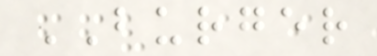BURGER
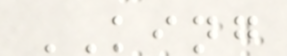KING
